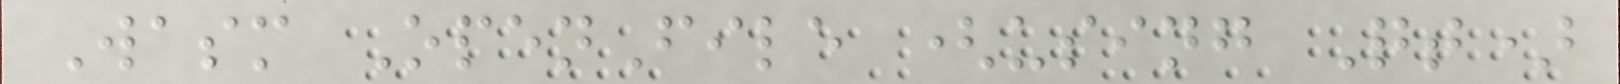Wasm OpenFile (using Qt)
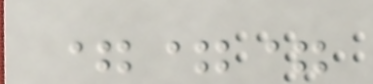===
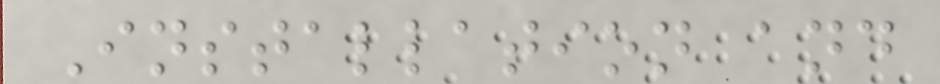Installation and
